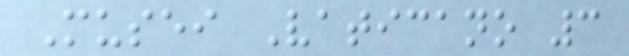Musei Vaticano 3
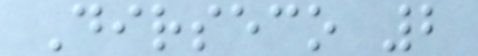Dirseco 2
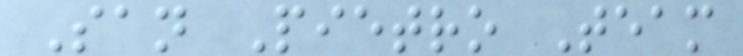San Pietro Team
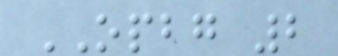OPBG 2
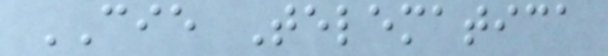CIE Telematica
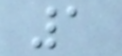1
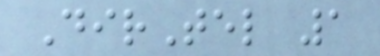DirTel 1
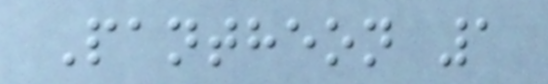Pantheon 1
